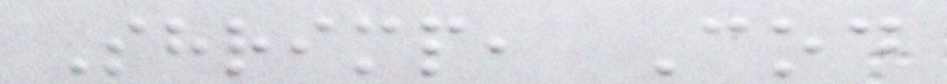Shrimp, Cod
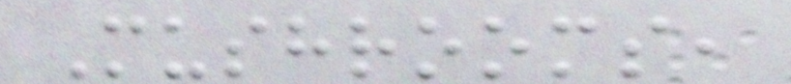Mushrooms,
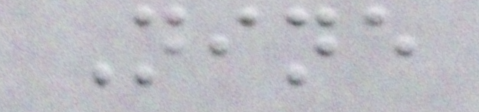Nine
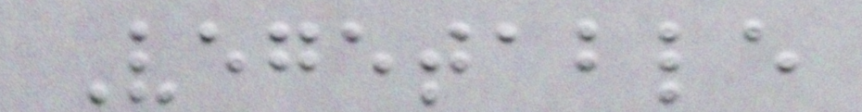Vegetable
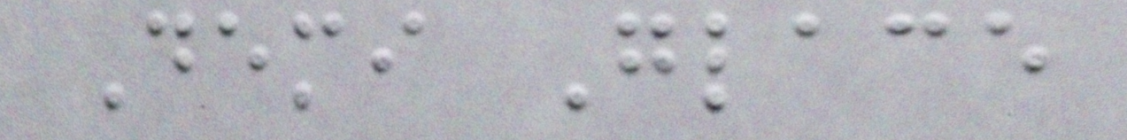Demi Glace
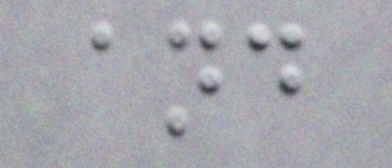and
